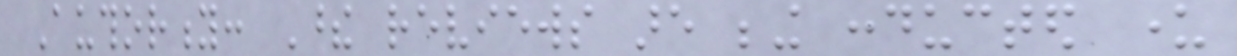Authority: These reviews are being conducted under
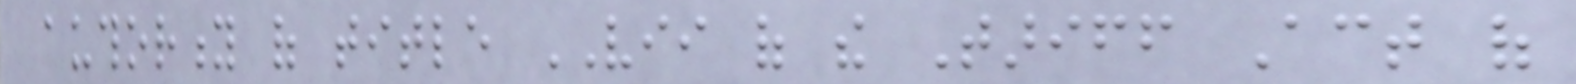authority of title VII of the Tariff Act of
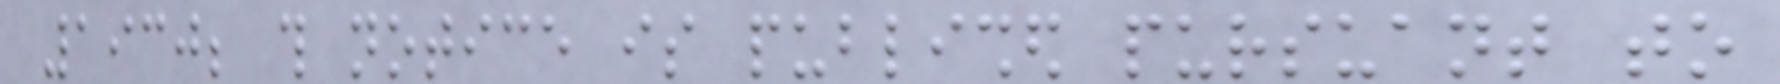1930; this notice is published pursuant to
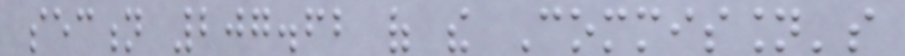section 207.62 of the Commission's
